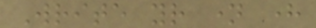Write your name here
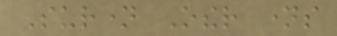Surname Other names
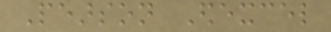Pearson Edexcel
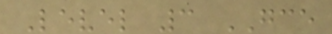Level 3 GCE
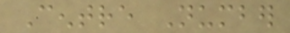Centre Number
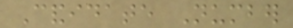Candidate Number
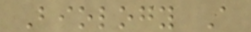Biology A
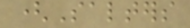(Salters
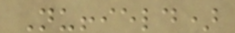Nuffield)
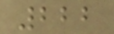222
